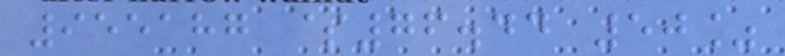955187 $76.44 50%
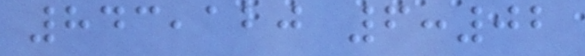843,120 6:02
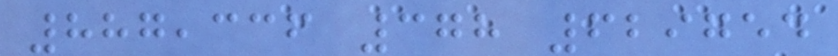887,336 378 629754
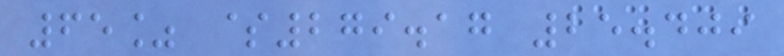65% $279.17 25.409
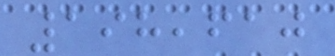198,610
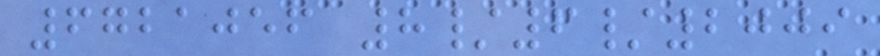6721056 8/6/2009
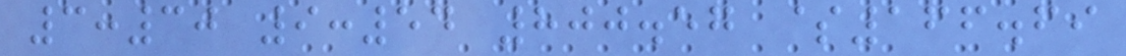3:30 9:54 800.57 $166.69
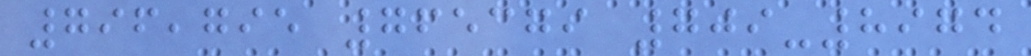796,795 765379 709-8974
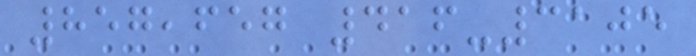857,657 416-3105
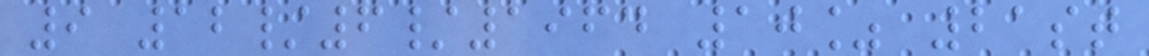9 12/6/1964 10% 21st
